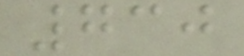730
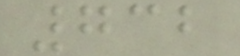732
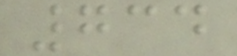734
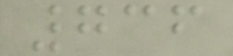736
